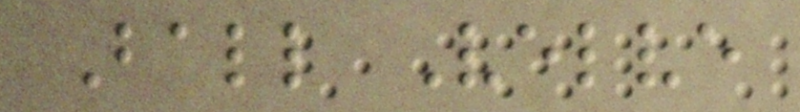Ball Velve
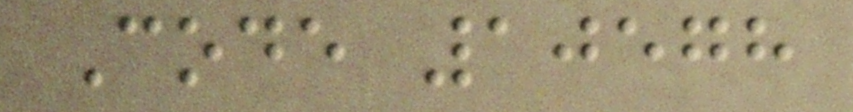Code 10578
